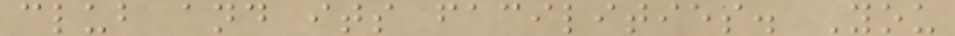club and its facilities. You
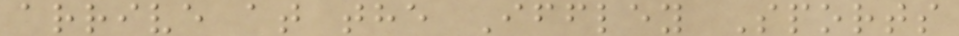arrive at the Iffley Sports
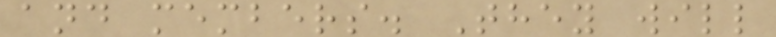and members. They will
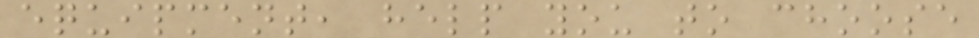equipment, help you to choose
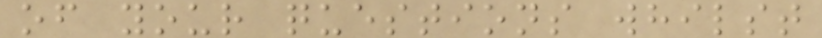of your questions whilst
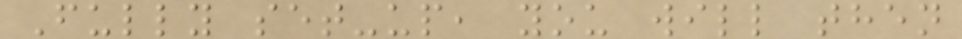Fully set-up, you will then
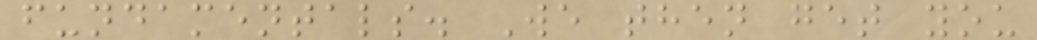fundamentals. We then get you
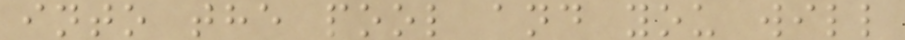into the pool and you will
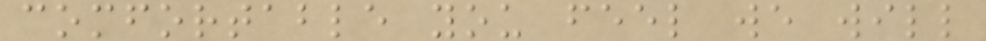comfortable you feel we will
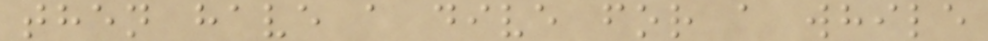then have a dive for a while
